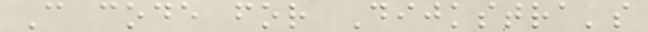C code for Dijkstra's
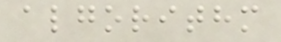algorithm
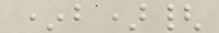*b){
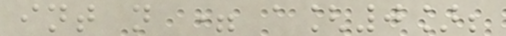int n = a[0];
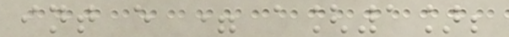int e = a[1];
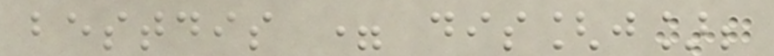bestdis = dis[j];
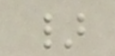}
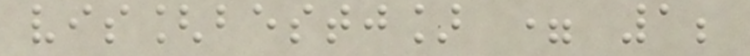vis[bestj] = 1;
